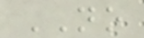NO
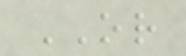OR
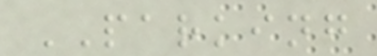PARKING
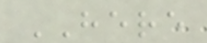HERE
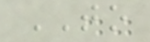TO
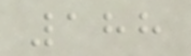188
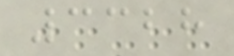3328
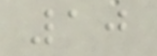10
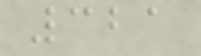321
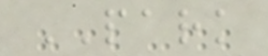PARK
